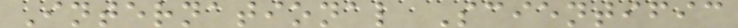International Scientific
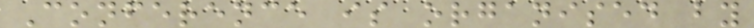Conference is organised by
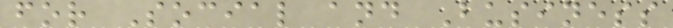for Social and Business
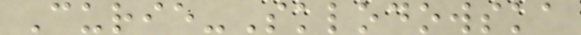Curie-Sklodowska
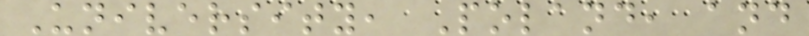University, Poland, and
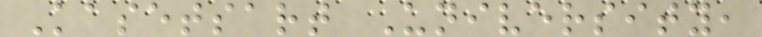Kasetsart University,
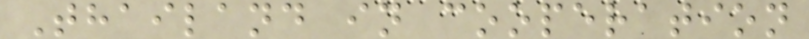Thailand in cooperation
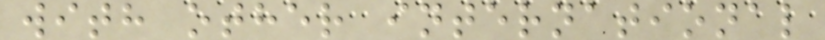with other international
